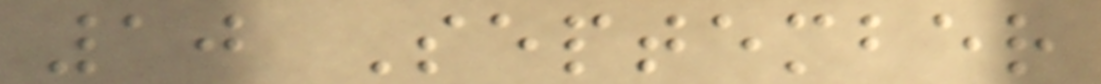10 September
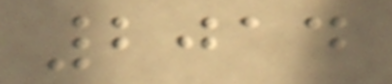2014
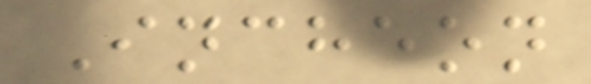Incheon
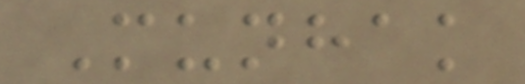Munhak
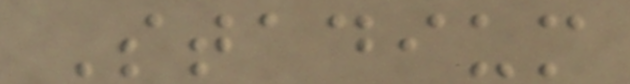Stadium
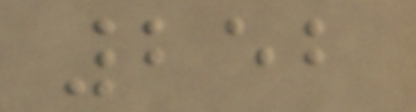252
